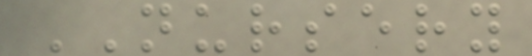NURSERY
